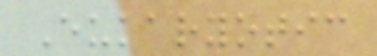Eukaryotic
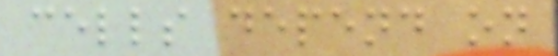cells depend on
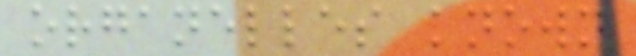organelles known
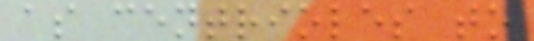as centrioles to
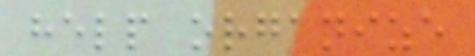help organize
